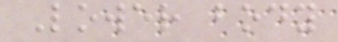Lower body
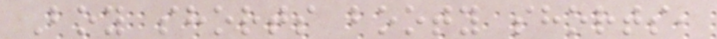Boy shorts booty shorts,
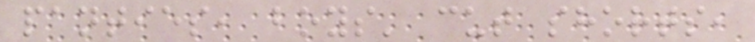panties, boys' cut shorts,
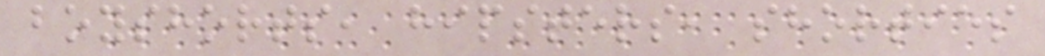boyshorts, hipsters, shorties
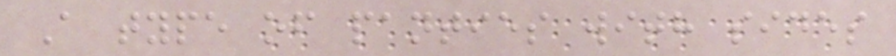A type of panties with sides
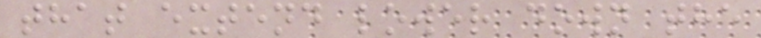that extend lower down the
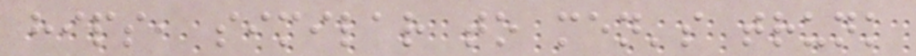hips, similar to men's trunk
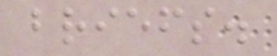briefs.
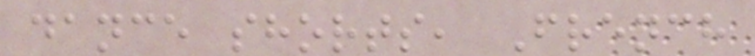dance shorts, French
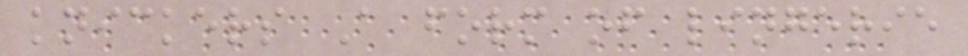knickers A form of lingerie
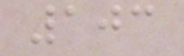103
